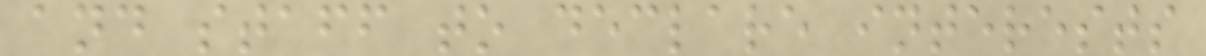and staff to declare interests
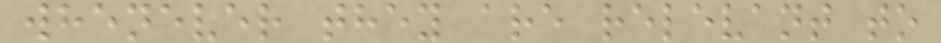whenever they are relevant to
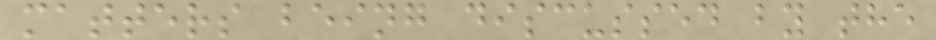matters being discussed by the
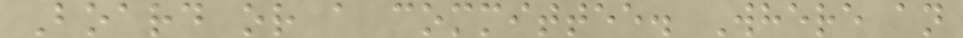Board or a committee. Where an
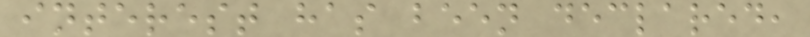interest has been declared,
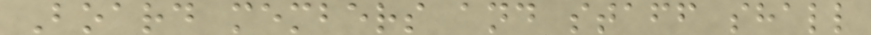Board members and staff shall
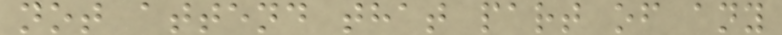not attend that part of any
